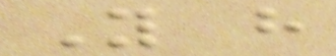You have
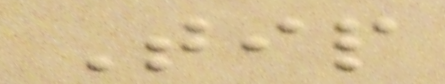Tip
